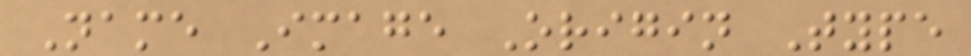Name Image Origin Type
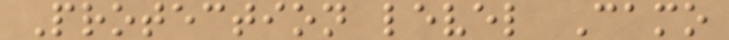Protection level Camo
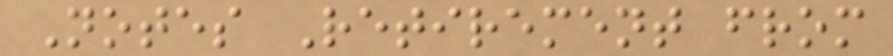Notes Retirement from
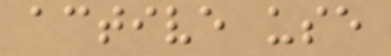active use
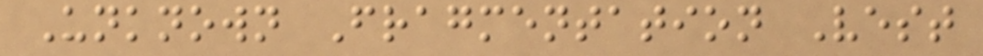Unknown Fragmentation Vest
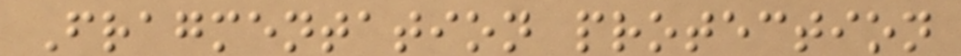Fragmentation protection
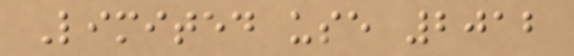Limited use 2012
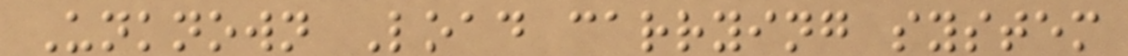Unknown Load carrying system
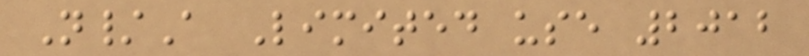N/A Limited use 2012
